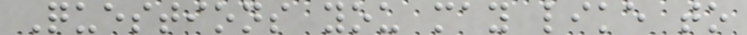Questions you may like to
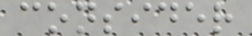consider
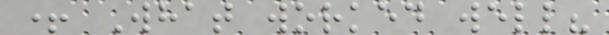+ What worked well?
